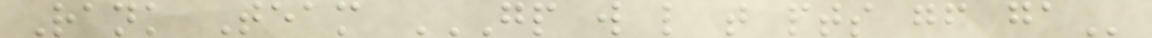Rank Team GP W L T PTS GF GA
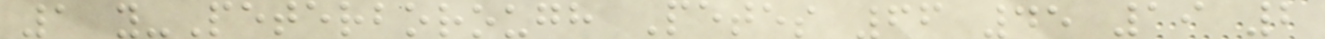1 y-Peterborough Petes 66 45 19 2
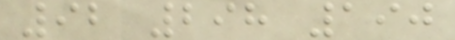92 298 190
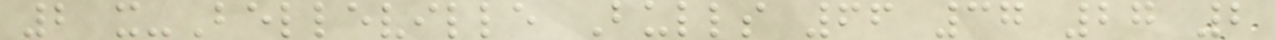2 x-Belleville Bulls 66 37 27 2
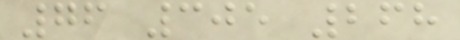76 305 268
